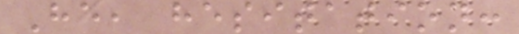He, hesitation:
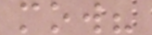mow?
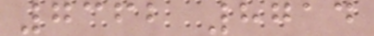7362 8714
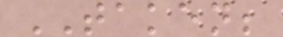TAKEN;
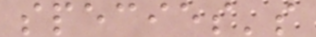species's
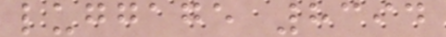luggage 8394
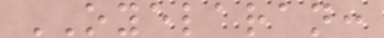OYELARAN:
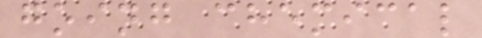going chemical
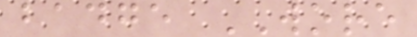badge WORE
